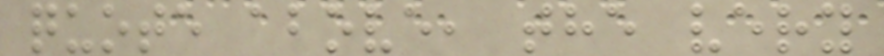quote above, the very
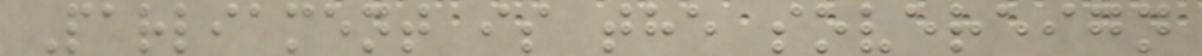Parliament is the sovereign
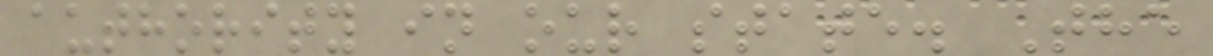authority in our state. The
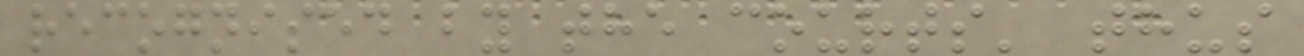recognised by the courts' thus
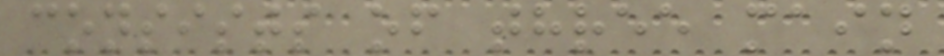consists of three main
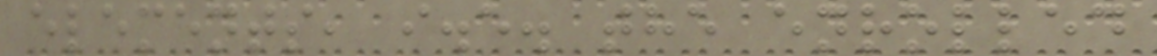elements, i.e. the enrolled
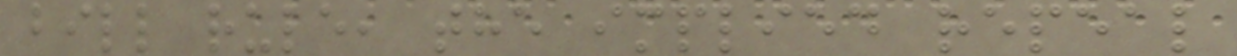bill rule, the implied repeal
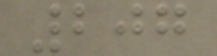207
